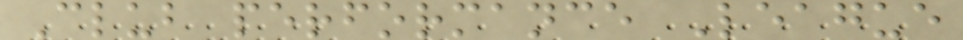Club performance League
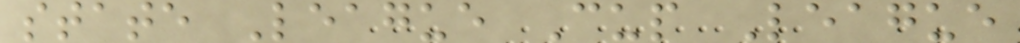state League Cup League
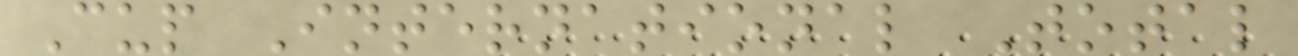Cup International Total
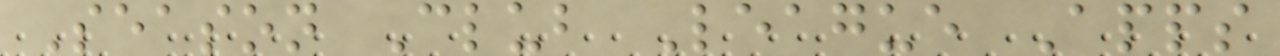Season Club League Apps
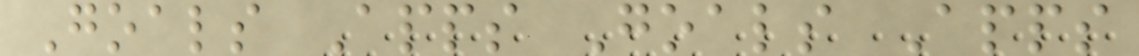Goals Apps Goals Apps
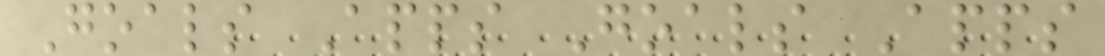Goals Apps Goals Apps
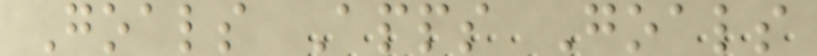Goals Apps Goals
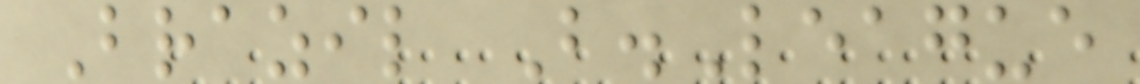Brazil B.League
